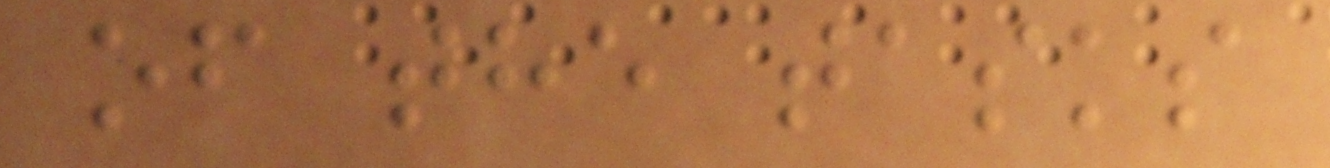of the tasks
